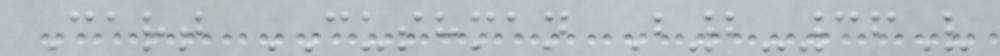Cart CUSHMAN B2-36V
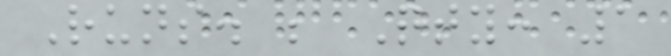Runs. ; Qty: 1
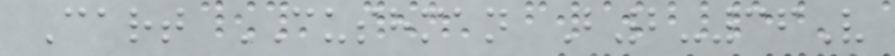Cart CUSHMAN B2-36V
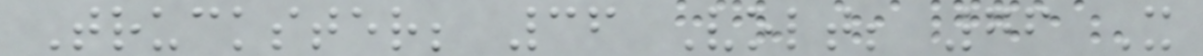Truckster; 36 Volt; 76 X
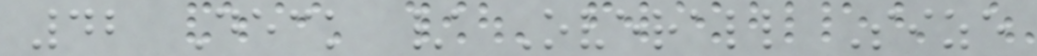42 Deck / Overall Size
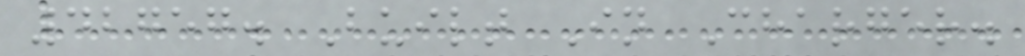42757. Built In Charger.
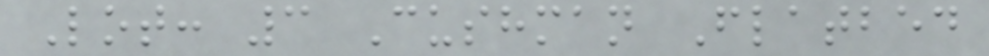Lot: 3 Cushman Flatbed
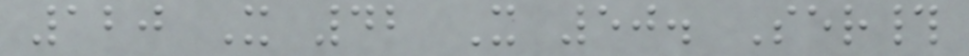120 X 42 X 50. Ser#
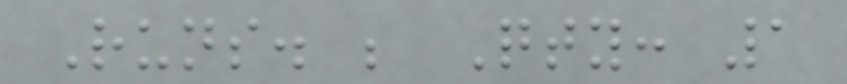Runs. ; Qty: 1
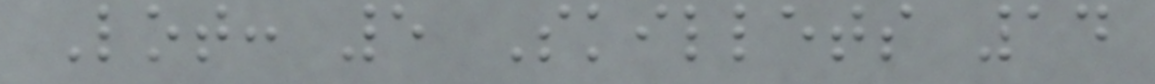Lot: 5 Skillets 14
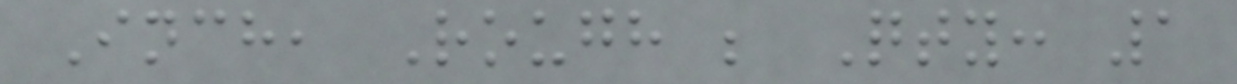Inch, Rough ; Qty: 1
